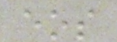eos
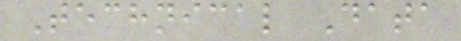Technical Data
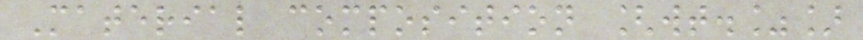Material composition [wt.%]
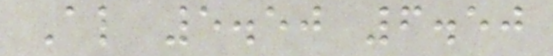Al 5.50 6.50
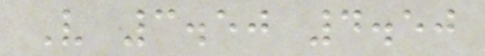V 3.50 4.50
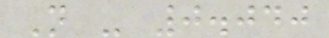N - 0.040
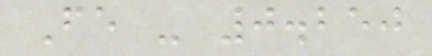Fe - 0.250
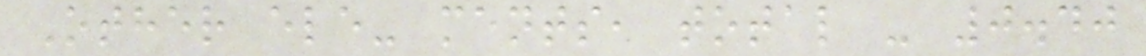Other ele- ments, total - 0.40
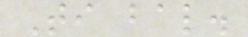Ti bal.
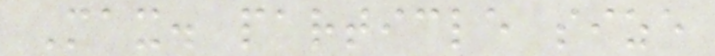Max. particle size
